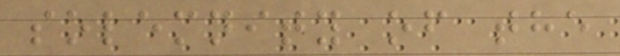solemnity of the
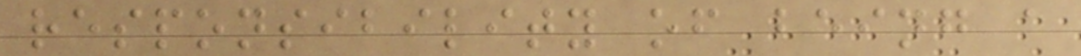responsibility of being a
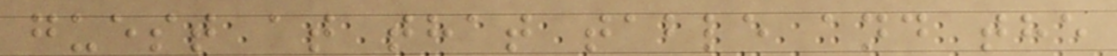guest at that table and the
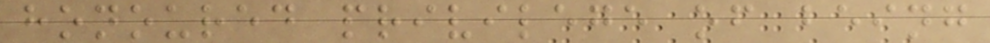honoured privilege of being
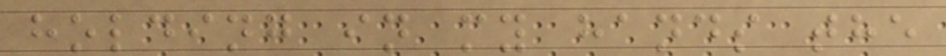holding in my hands the
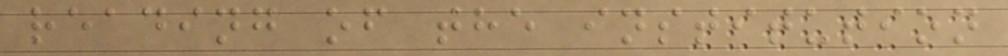reading of the institution
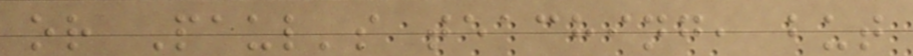or Paul's teaching, but
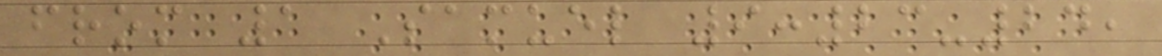from 1 Samuel 9:23-24,
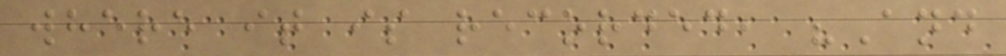where it is recorded, "And
